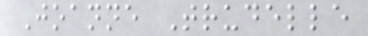Joanne Trudelle
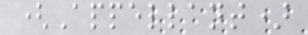(Appellant)
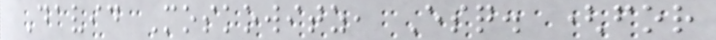David Moskowitz, Esq. (for
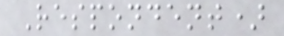Respondent)
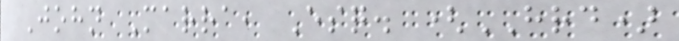John Marra, Esq. (HRD)
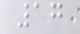17
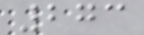273
